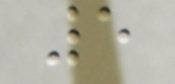5
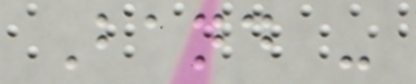Band -
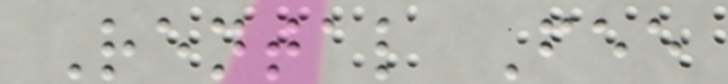Rental Fee
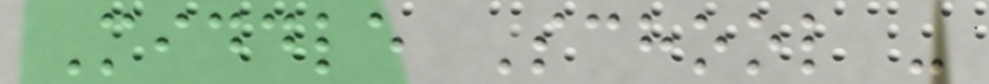Middle School -
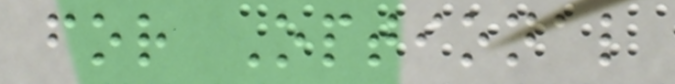for Optional
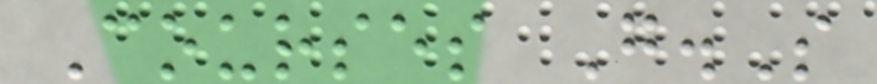Courses G.S
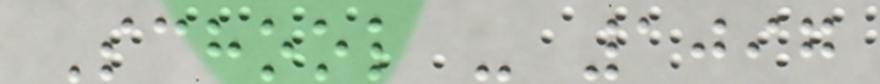School - 1097
